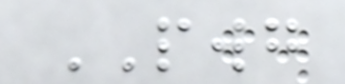PWG
